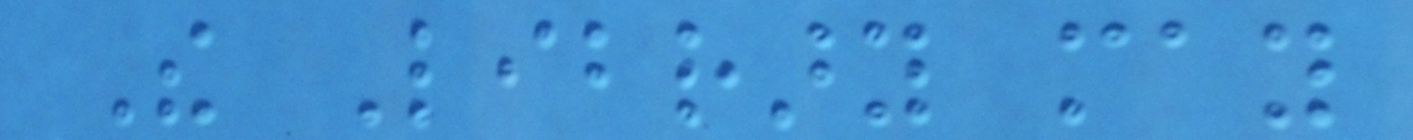The Library may
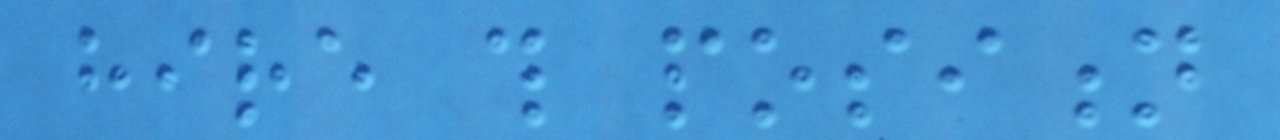hire this position
